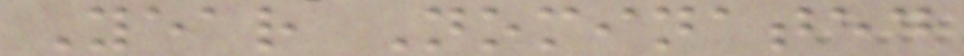Year Nominated
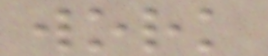work
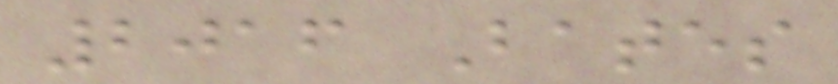2016 Bates
